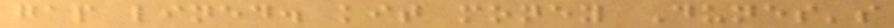gap lined. kit money Dunes's
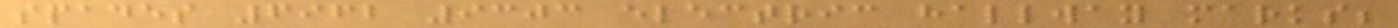spades 6962 9303 electric hallway marks;
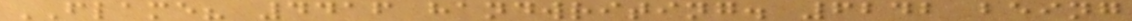FLAME? 4416 handwriting. 6242 being
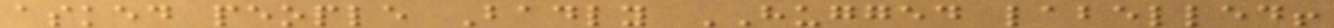asked people Badly HUGGED labelled!
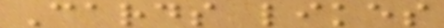Cards likes
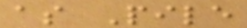as Pile
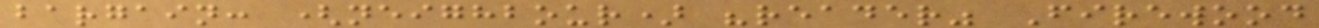bargain: (neighbour) "reader" Firewood
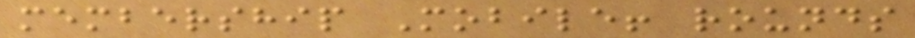membership Mobile! rounds
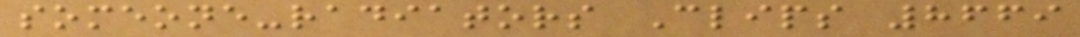someone-radiators Clips 8669
